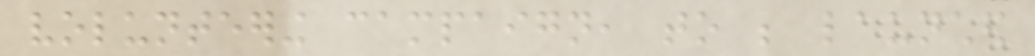volunteering campaign, to be launched
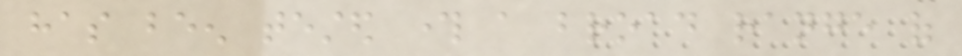has been tested through a broad range of
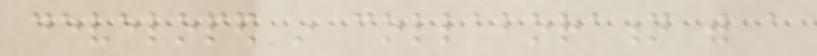developed in collaboration with a
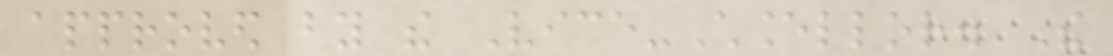approved by the Vice-Chancellor. The
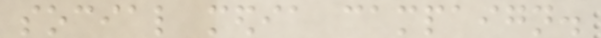social media campaign.
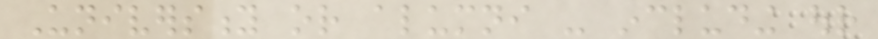University or alumni - including our
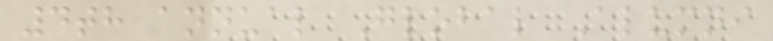4th annual Global Alumni
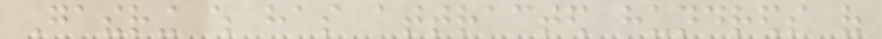Gathering which has attracted hundreds of
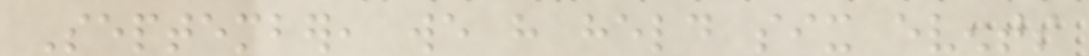September, we have held six events
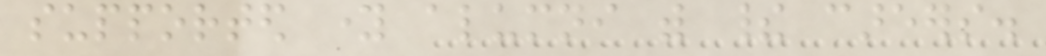supported young alumni with their careers.
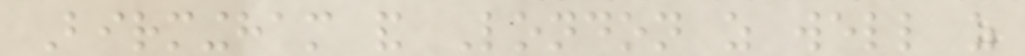Birmingham and London as well as
